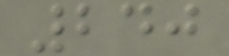240
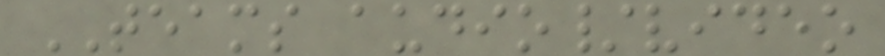TEAMS audio/video
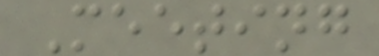Meeting
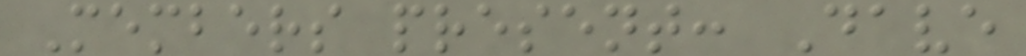Members present: Dave
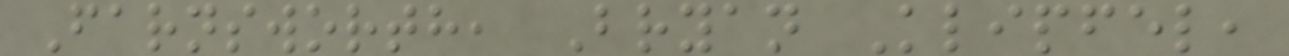Farnsworth, Bryan Klipfel,
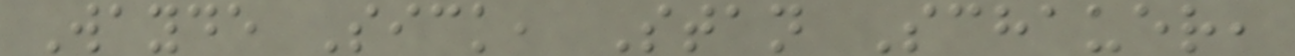Wayde Sick, Stan Schauer,
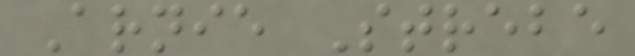Arnie Strebe
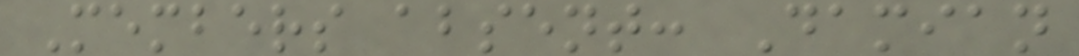Members absent: Damian
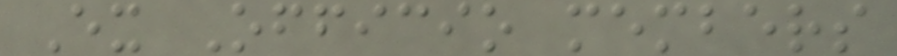Ex Officio members
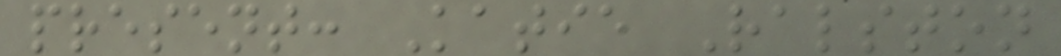present: Katie Ralston
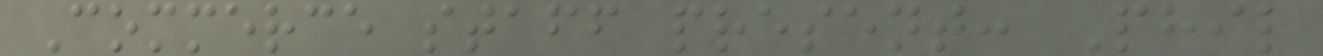Commerce staff present: Phil
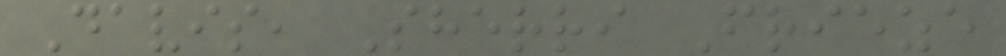Davis, Sherri Frieze
